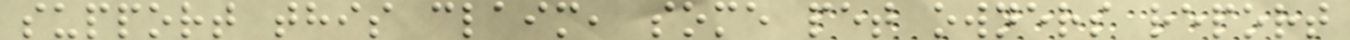support this claim, some pet owners report
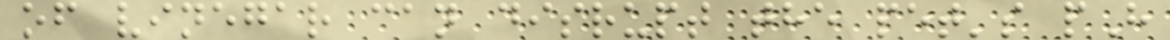of vinegar can disrupt the pet's pH
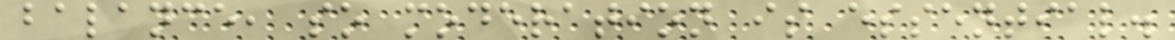balance, so moderation is essential.
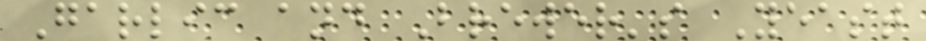Garlic and Brewer's Yeast
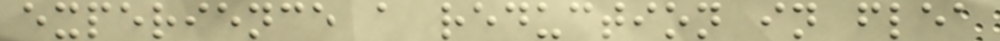experience a reduction in flea
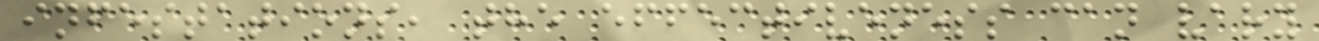infestations, the effectiveness can vary
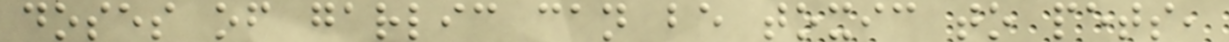doses of garlic can be toxic to pets,
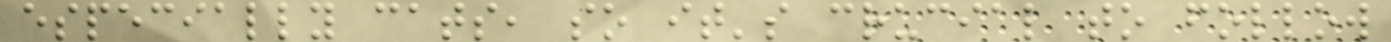especially cats, so it's crucial to follow
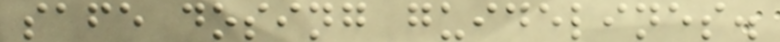safe dosing guidelines.
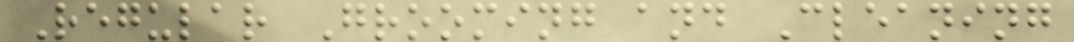Regular Grooming and Cleaning
